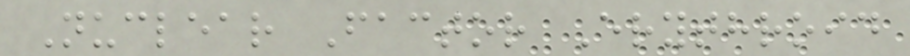Nuclear Factor Erythroid
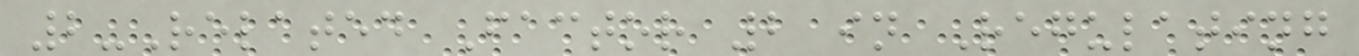2-Related Factor 2 in Regulating
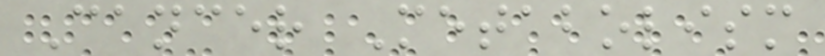Cancer Metabolism
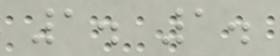1. 1.
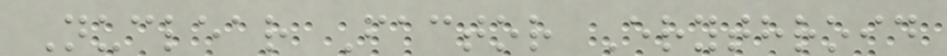Nuclear Factor Erythroid
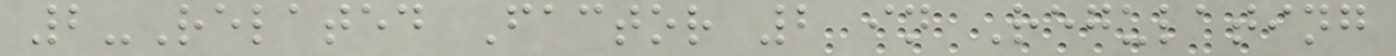2-Related Factor 2 in Regulating
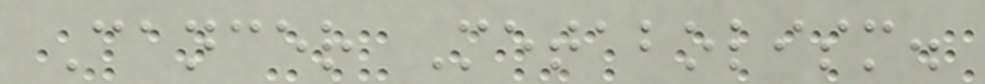Cancer Metabolism.
